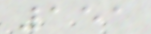151
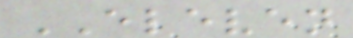ELEVEN
